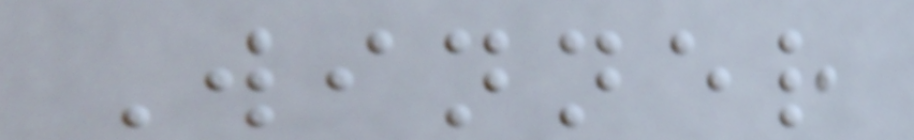Winner
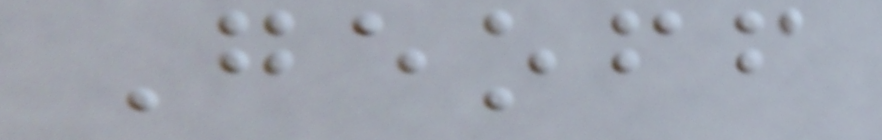Geoff
